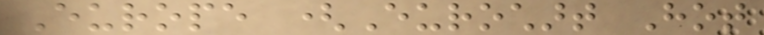Europe (Eurochart Hot
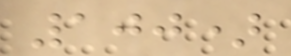100)
